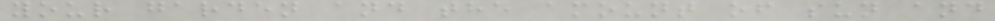your garden and the amount of sun and
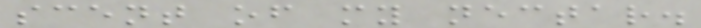scent of my nectar.
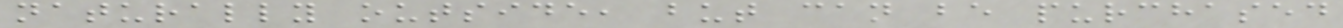naturally outside, but can be purchased
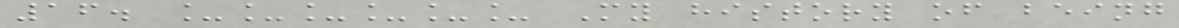16. ______ My history of being
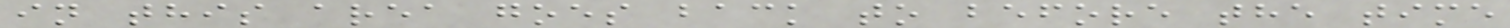in this area goes back to before the time
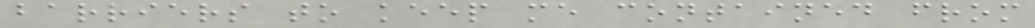barriers to keep me contained from
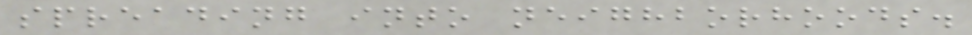spreading into neighborhoods.
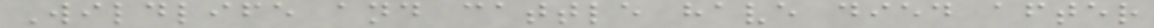Wildlife and cattle have died after
